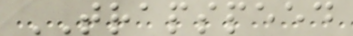TRAPSPEED
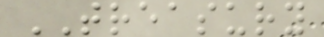TREASURY
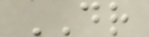DR
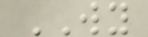WY
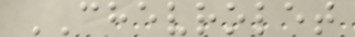CHEVROLET
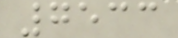7533
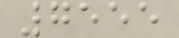7555
